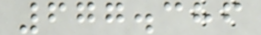677.386
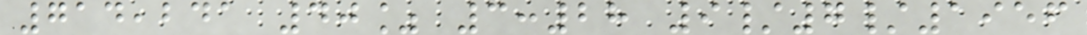714,241 40% 3:28 9/7/1956
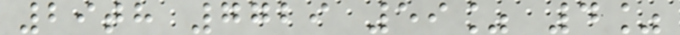29th 7729 59% 4%
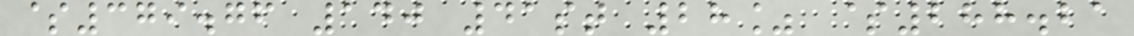$379.76 140 41st 28% $288.21
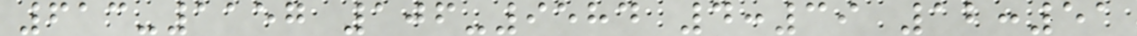613-1157 106-9584 4:39 12:51
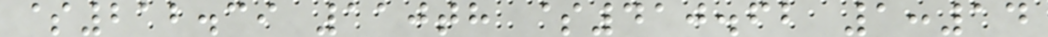$212.39 110th $410.62 1:14
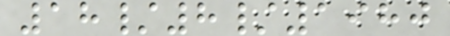18/8/1980
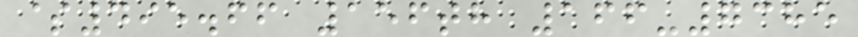$495.66 156th 166-7385
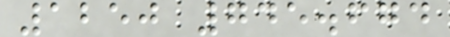1250 745.674
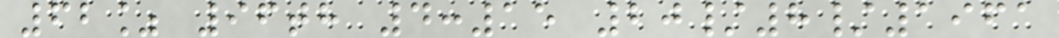62% 96th 4:15 20/8/1961
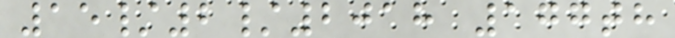15/2/2018 177th
